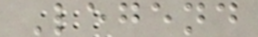Legend
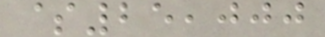$25,000
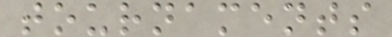tournaments
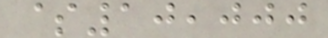$10,000
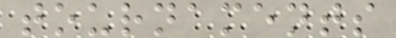tournaments
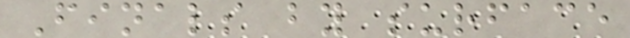Finals by surface
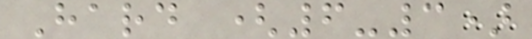Hard (6-3)
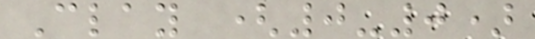Clay (0-0)
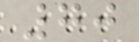70
